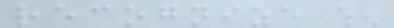recognize when
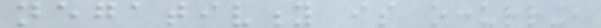negativity is occurring,
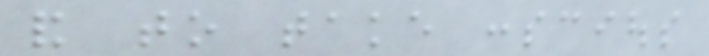and to take conscious
